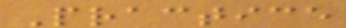Practice
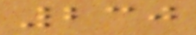230
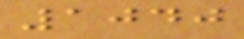1040
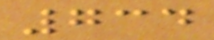734
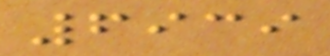6939
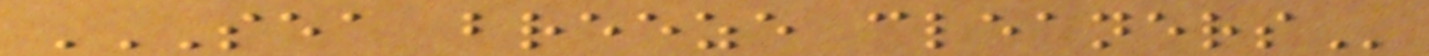SEA BREEZE CLEANERS
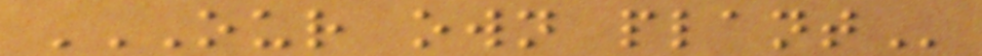OUR OWN PLANT
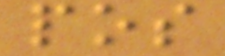pos
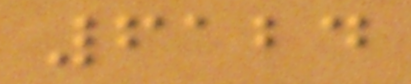6124
